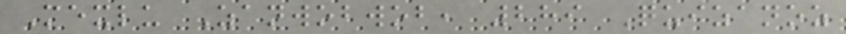Mexlu Zanwobwob, 289 Quizanoz
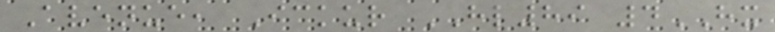Avenue, Ickur HL89 4HX
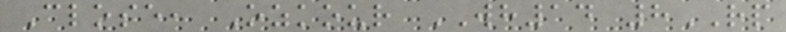Close, Ozkour WH14 8RP
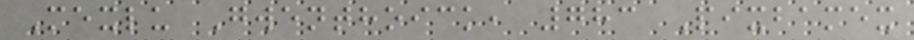Mexlu Gwenthoick, 783 Pixbamex
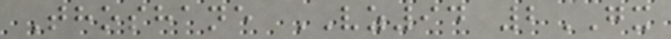Thoshane VZ94 2GX
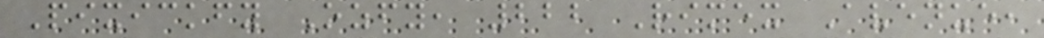Pixickfy Ozfy, 222 Rimex Avenue,
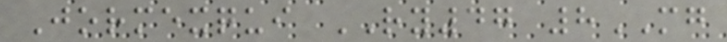Jormexqui RY47 8MG
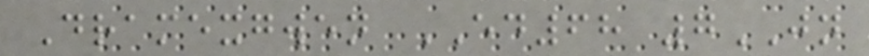Dramexgwen ED68 7JN
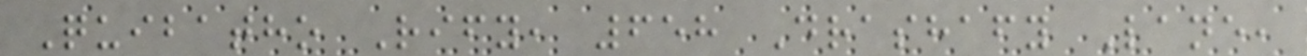Quibatho Rify, 658 Drashafy Lane,
